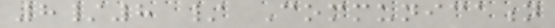8/8 / Communication
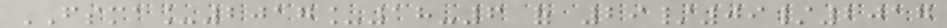FSMA_2017_18-6 of 29/09/2017
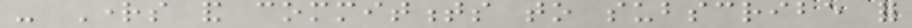- Rights and commitments to subscribe for
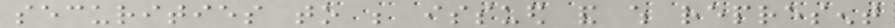securities to be issued and which represent
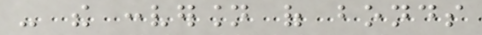- the conversion of bonds
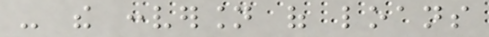- the conversion of loans
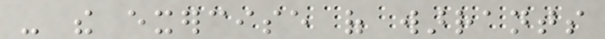- the exercise of warrants
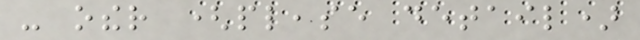- other (please detail)
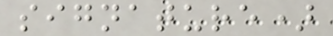signature)
